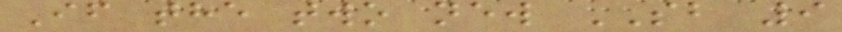If the two new SB 9
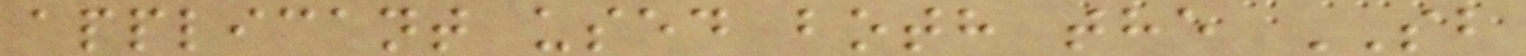applicant used both the SB
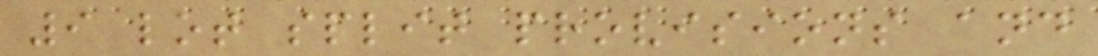9 lot split provisions and
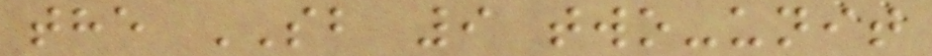the SB 9 two-unit
